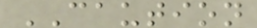CAUTION
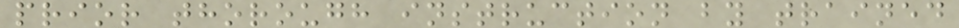prior thorough instruction by trained
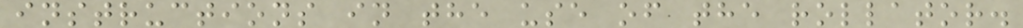instructions in the use of the rollator.
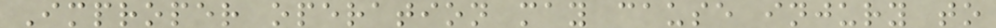Improper operation may cause injury to
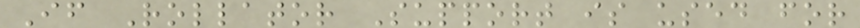If Rollator Support is used for
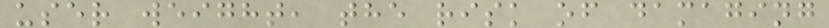user weight, the risk of damaging
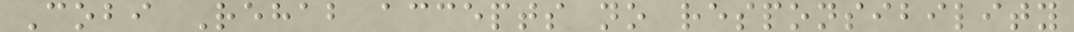Cobi Rehab accepts no responsibility
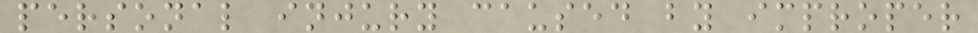personal injury caused by improper
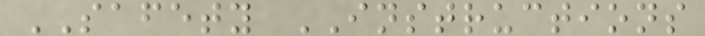SAFETY INSTRUCTIONS
